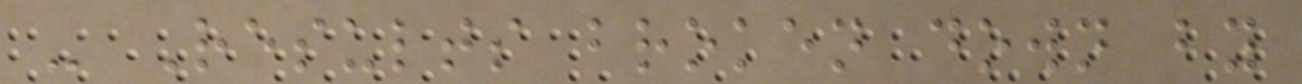- Results broken down by
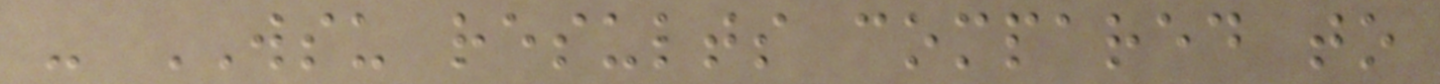- WSU results compared to
